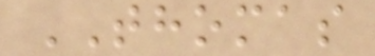THOMAS
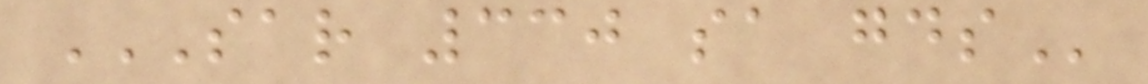SAR 330 SA GDS
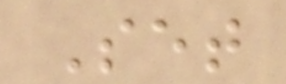Set
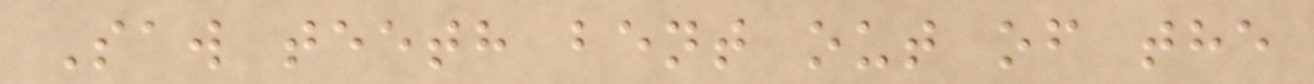Saw teeth bent out of the
